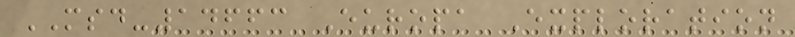MSD-14663 Europa Exploration
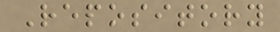Repository
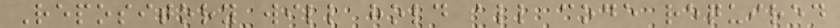Repository will hold all code required
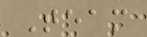Team
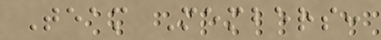Team Members:
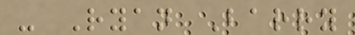- Ryan Barry
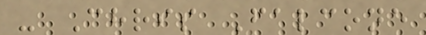- Chris Falcone
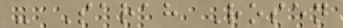- Sarah Rosen
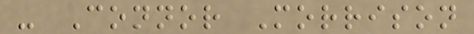- Connor Morrison
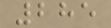285
